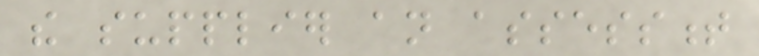the supplier an assessment
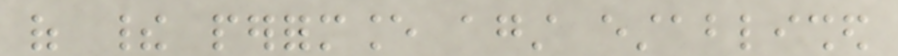of their performance against established
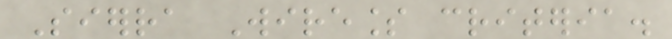Sierra Wireless criteria.
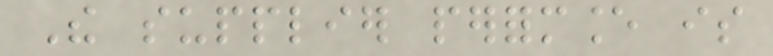The supplier performance is
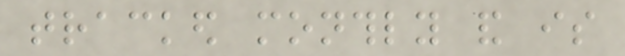tracked monthly and is
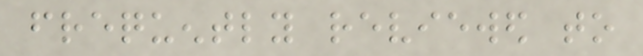frequently reviewed to
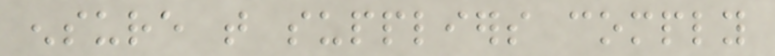ensure that suppliers comply
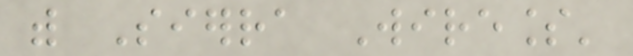with Sierra Wireless'
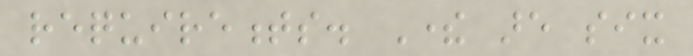requirements. There are six
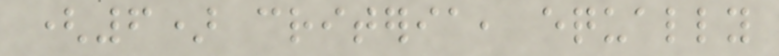(6) criteria, equally
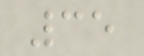35
